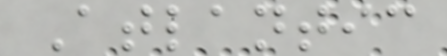Atlantic
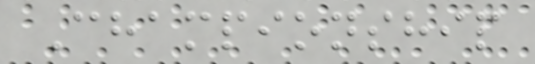Championship
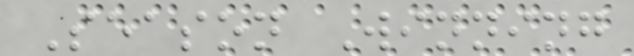Season Winning
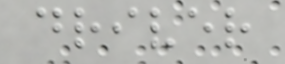driver
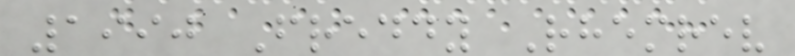1990 Freddy Rhemrev
